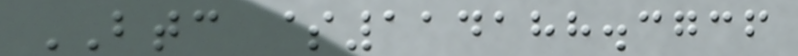BTC $114188.3736
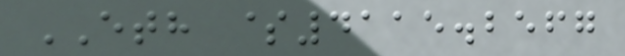ETH $4115.2567
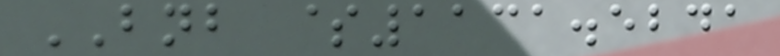BNB $1131.5241
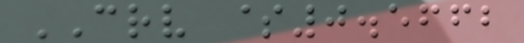CRV $0.5662
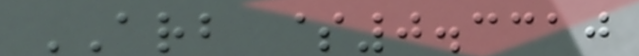ARB $0.3310
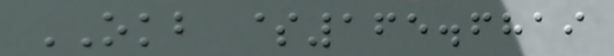OKB $165.6819
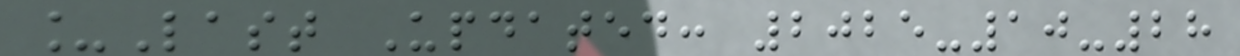_Last Updated: 2025-10-28
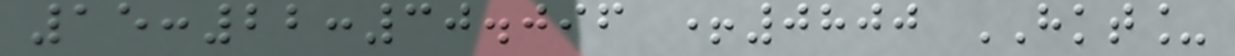15:22:30.096 +0800 HKT_
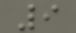9
